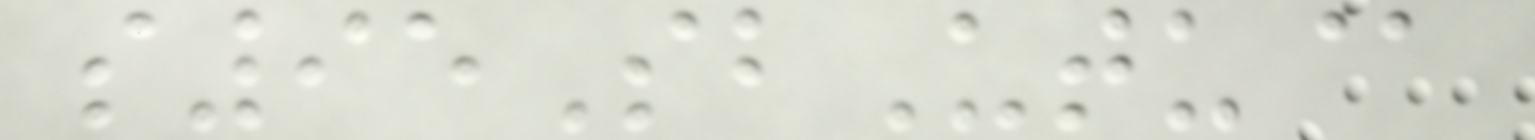s95SbUtu@
